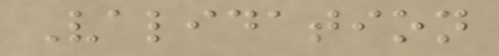Validation
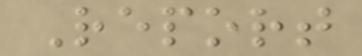Report
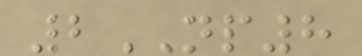2NP8
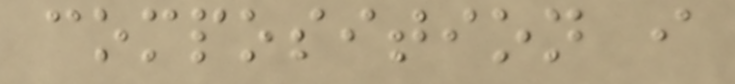composition i
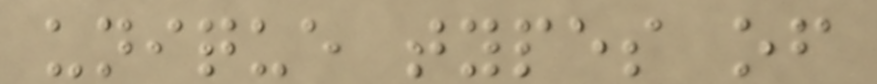unique types of
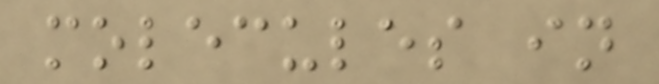molecules in
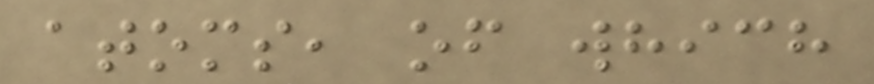atoms, of which
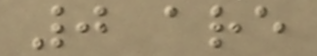0 are
